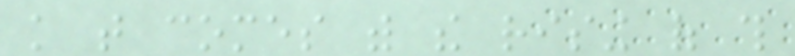knowledge that comes with the rising of this
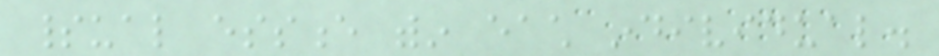spiritual essence within each individual.
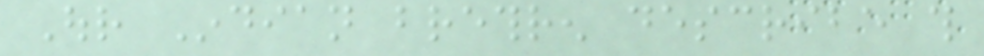Our Indian brethren describe this
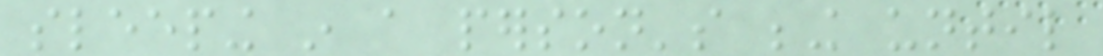sleeping in a person's being until
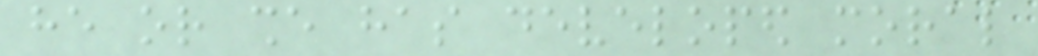he or she has developed moral
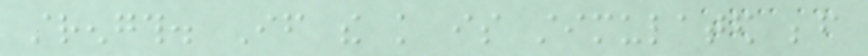strength. If the knowledge is stimulated before
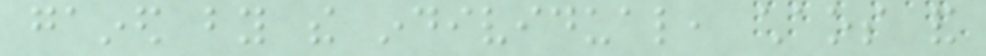gained by the individual, chaos and
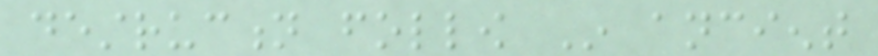destruction follow In ancient
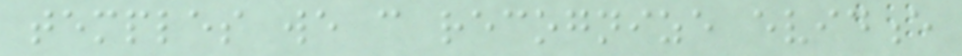temples we can recognize evidence
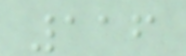116
